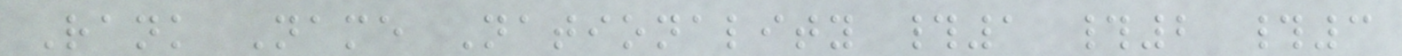Rank Name Nationality #1 #2 #3
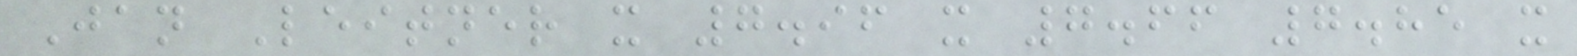Jan Leitner x 7.96 x 7.66 7.85 x
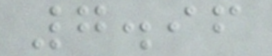7.96
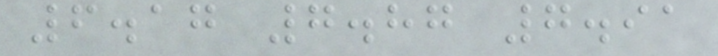6.17 7.87 7.91
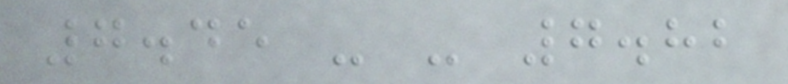7.45 - - 7.82
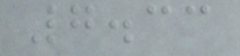7.33
